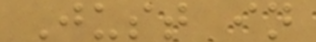Just in
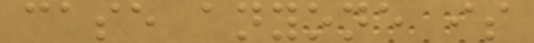case anyone is
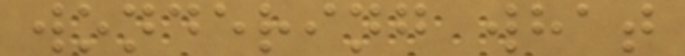wondering what
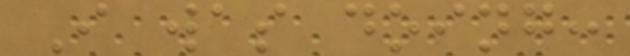I was doing:
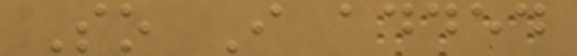So I added
